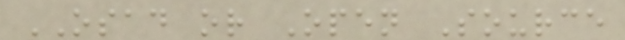OSAD or Open Source
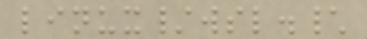linux/wsl.\
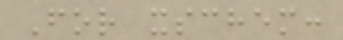For xschem:
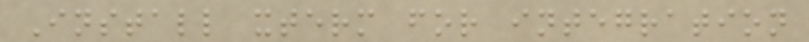Install xterm for integration
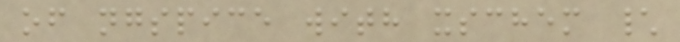of ngspice with xschem \
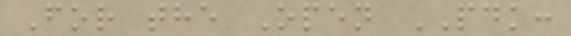For the Open PDK:
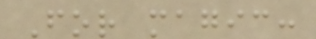For magic:
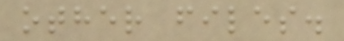other files.
